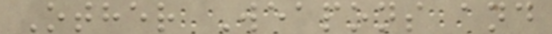Other Weapons and
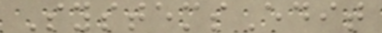SystemsEdit
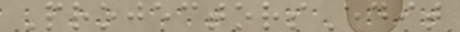ProjectorsEdit
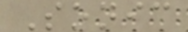Sonic
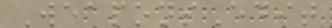WeaponsEdit
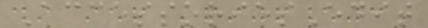AccessoriesEdit
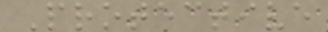Protective
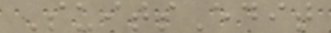SuitsEdit
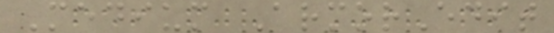Medium ArmorEdit
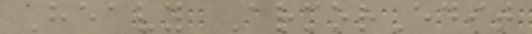Heavy ArmorEdit
